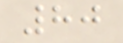80
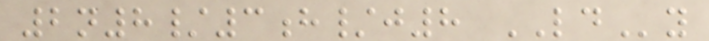2n8/3h/j8 LDy
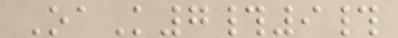OaK7#9#
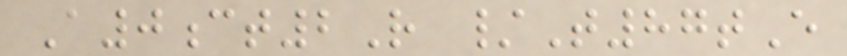A0ct2R /T87tE
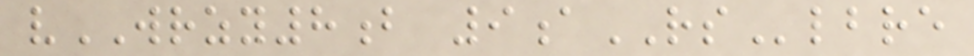vWRZY8b 9aRSlbre
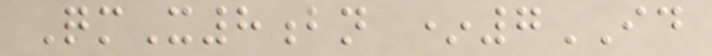QmX8bn *7ID
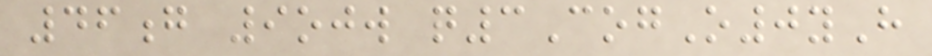46g 9ojw q3CogO0yH
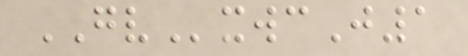GVxwcJ1
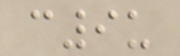c9u
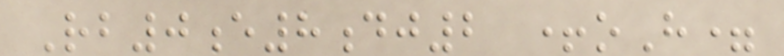Rb0e8dj2 +oH=
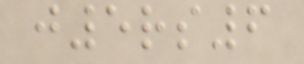j5rs6
